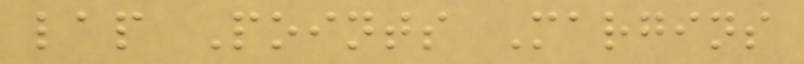lap Points Margins
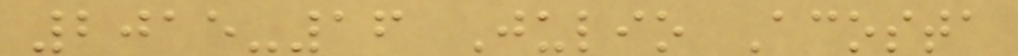2015-16 Julio Acosta
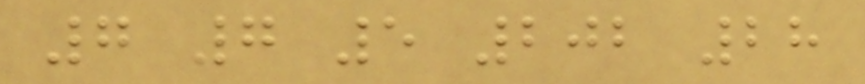7 7 5 202 28
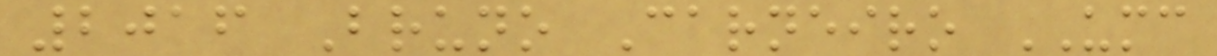2016 Bruno Carneiro UMC
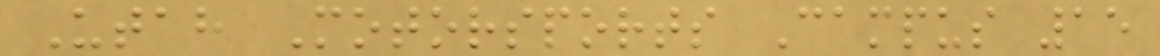Utah Motorsports Campus 15
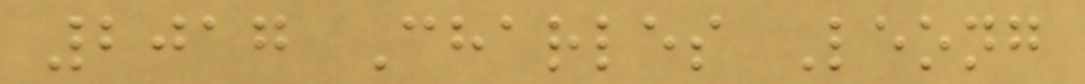2017 Charles Leong
